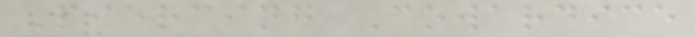Piercing Cowardice
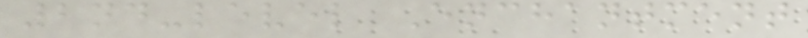2nd-level Enchantment
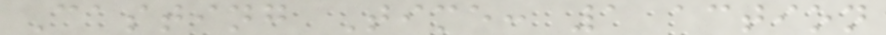Casting Time: 1 action
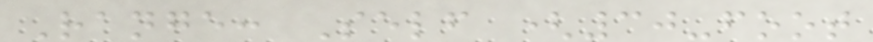Range: Self (30-foot
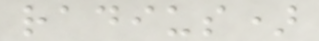radius)
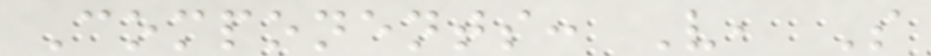Components: V, S
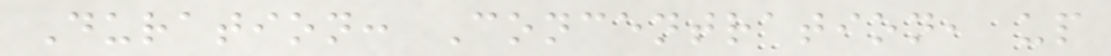Duration: Concentration, up
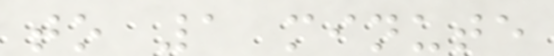to 1 minute
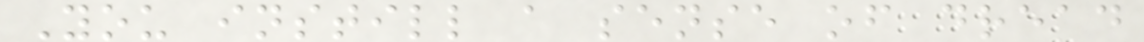You instill a sense of dread
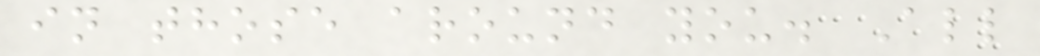in those around you. All
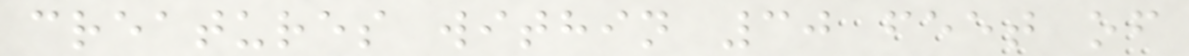creatures within 30 feet of
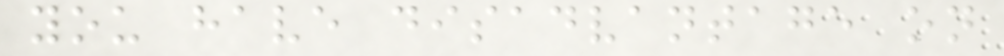you have disadvantage on
